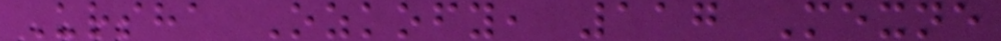Ursha Ozkofy, 117 Mexne
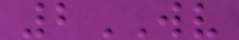2WV
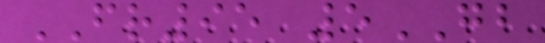FR95 5GB
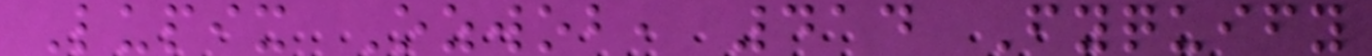Lupix Ozwob, 414 Fyquify
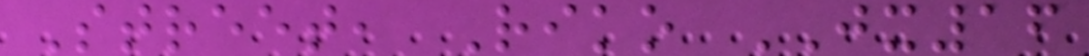Street, Riko JX16
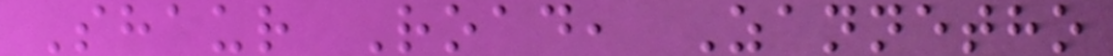Shaur Road, Zannetho
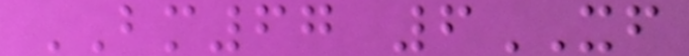BM67 6XF
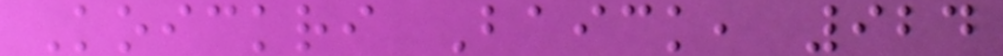Koickri Baick, 924
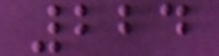224
